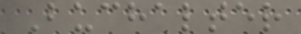Buchalter
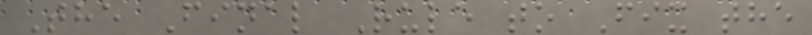The Final Rule to Fix the
